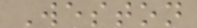Weston
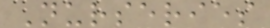Nurseries
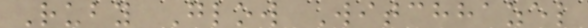Ruby Glow Witchhazel
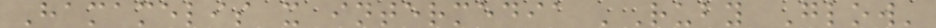Hamamelis x intermedia 'Ruby Glow'
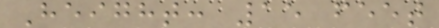Height: 15 feet
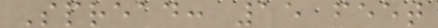Spread: 15 feet
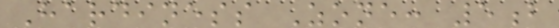Hardiness Zone: 5b
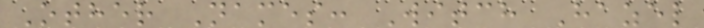Other Names: Witch Hazel
